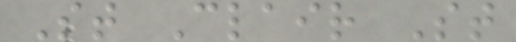St Clair St
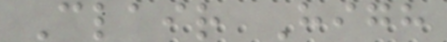Clair High
